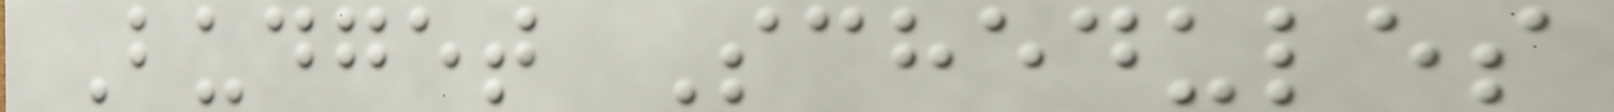Budget Schedules
